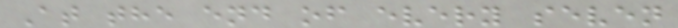At the end of every seven
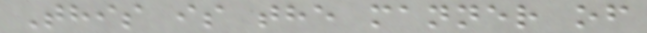This is the manner of
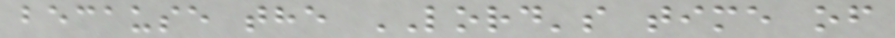because the LORD's time of
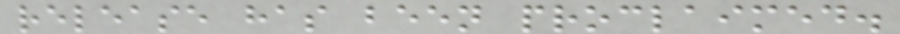release has been proclaimed.
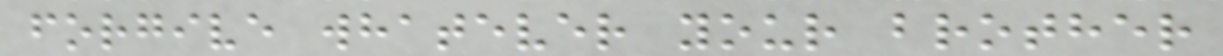forgive whatever your brother
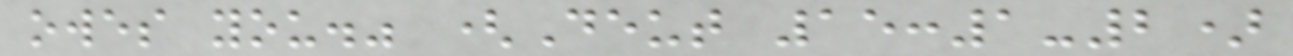owes you." (Deut 15:1-2)
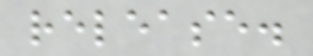release.
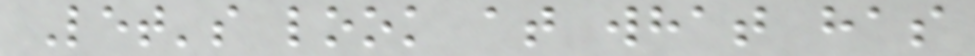Let's look at what has
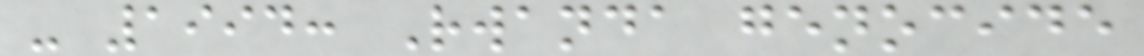- 1994: Rwanda genocide
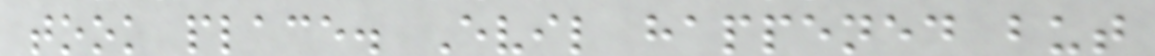took place. Evil happened but
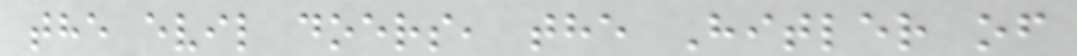the evil doers, the Hitler of
